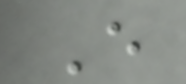E
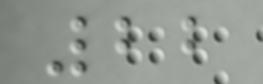22
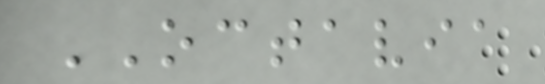OCTAVIA
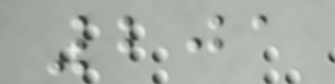201
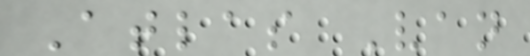Atlas Van
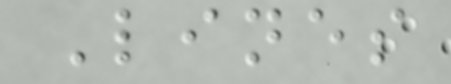Lines
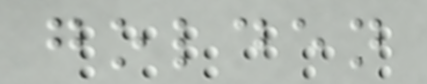golden
